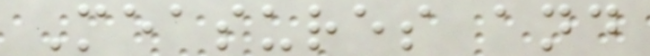Measures and
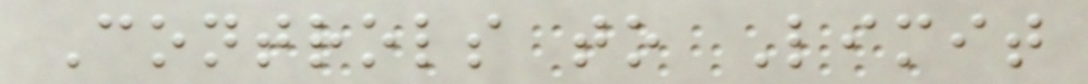Controls to Limit
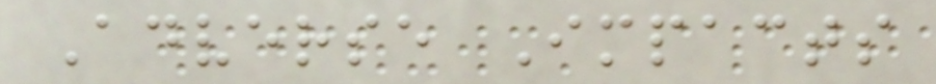Adverse Impacts
